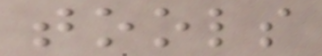tools
